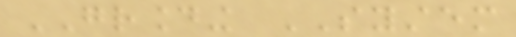GROUNDING SYSTEM
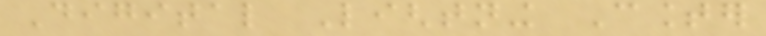Digital Lightning Counter
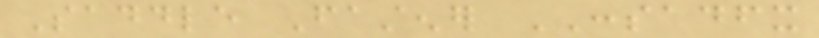Saddle Fastener CONSADFX
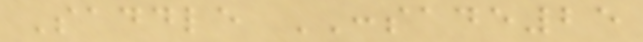Saddle CONSADE25
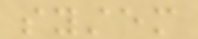system
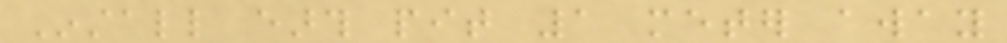Install earth pit 1 meter away
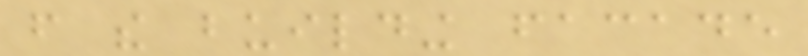from the building facade
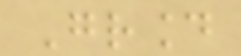Ground
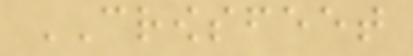CROWSFEET
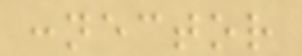connector
